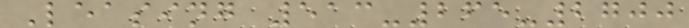Leasing 513-265-2700
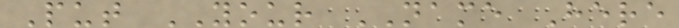Put YOUR NAME Here
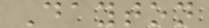Dayton
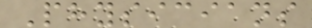Physicians
